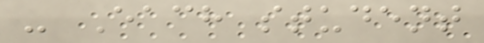- Each student
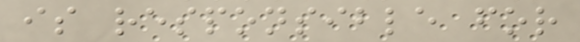is responsible for
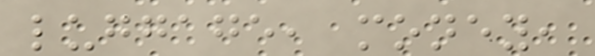luggage, money,
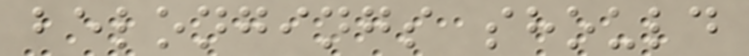belongings should
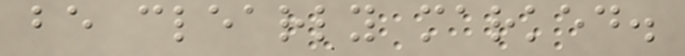be clearly marked.
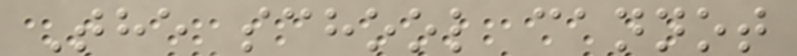The school cannot
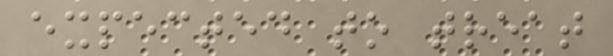expected to treat
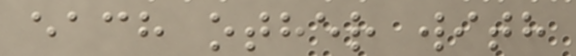each other with
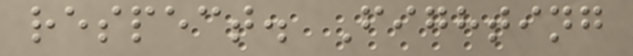respect. Fighting
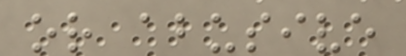or abusive
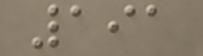191
